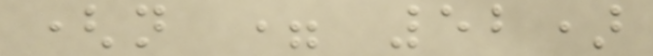(n = 52)
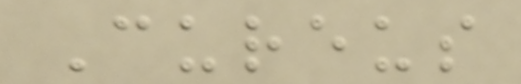Cureus
